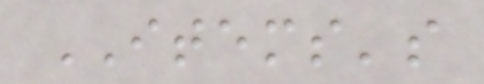ITEMS's
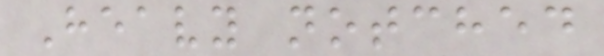Heavy notched
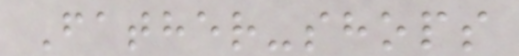Father-shops
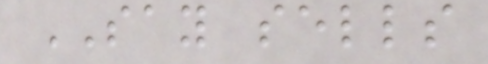SAY sells
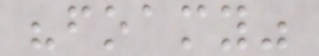"foamy"
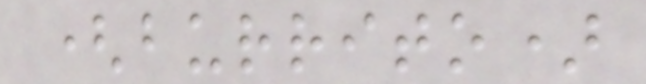(burrito)
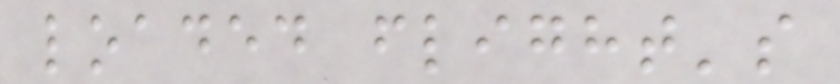loaded flight's
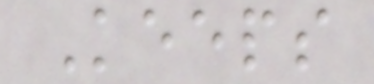Keeps
